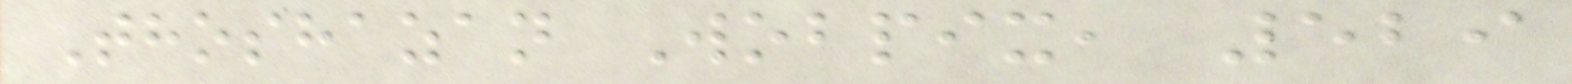Thoshazan Wobpix, 529
